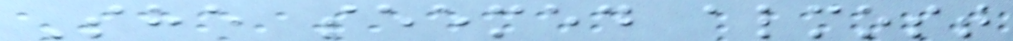She seemed almost
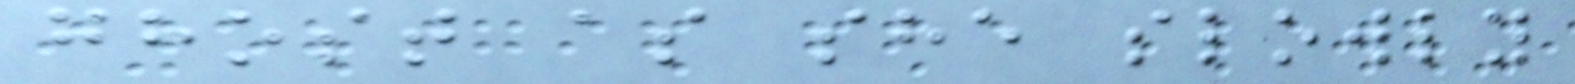ghost as she slowly
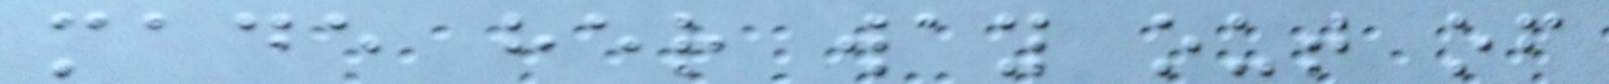made her way out of
